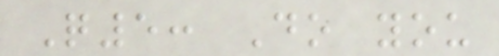Q5: Do you
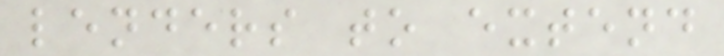lenders to extend
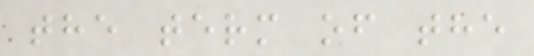the term of the
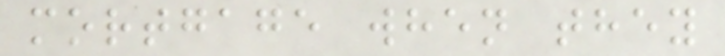mortgage when they
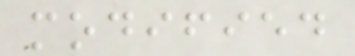modified
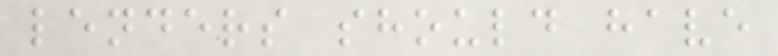lenders should have
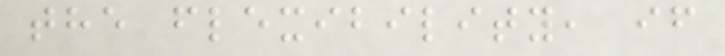the flexibility, if
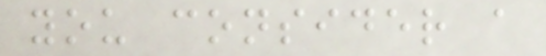you consider a
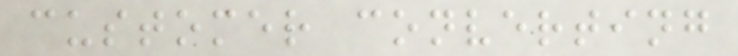customer converting
